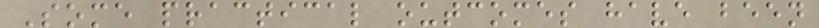Some practical outcomes have been
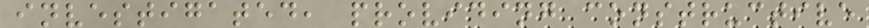investigated, providing constructive
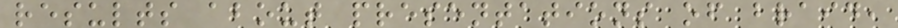results about presentations of braid,
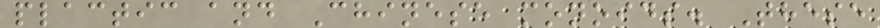plactic and Chinese monoids. These
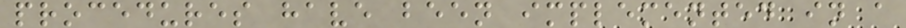procedures have been implemented in a
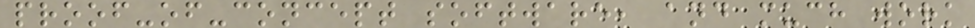proof-of-concept software, and much work
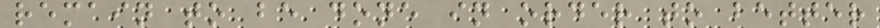remain to be done in order to better
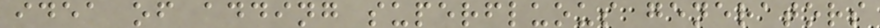idea of adding superfluous generators
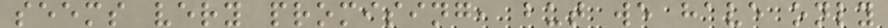seems very promising, but we have only
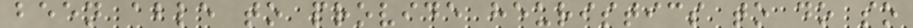been able to provide heuristics to do so
